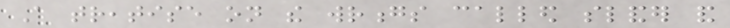A treatise on the wrongs called slander and
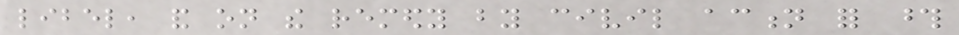libel, and on the remedy by civil action for those
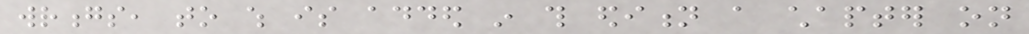wrongs, to which is added in this edition a chapter on
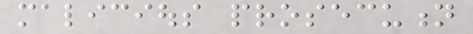malicious prosecution
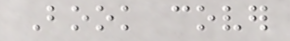Book cover
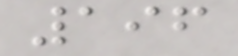196
